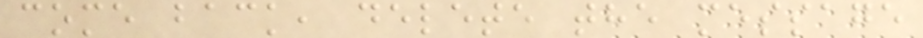come back, delete the message
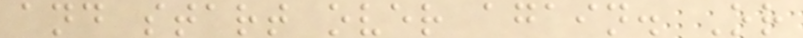and start over again. Or
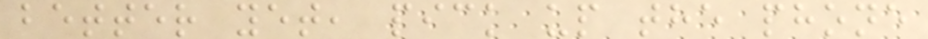better yet, pick up the phone
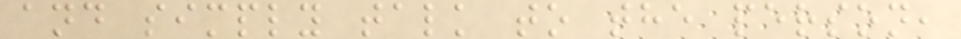and simply talk to the person,
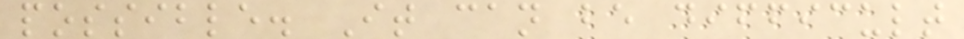possible. It can be difficult
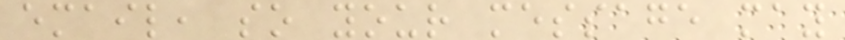email, so your message may
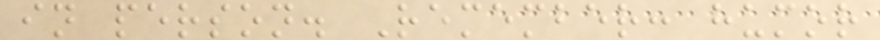in person. Remember: humor
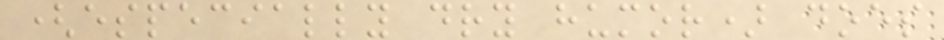(especially dry humor) does
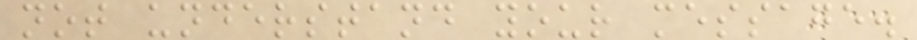not understand your message.
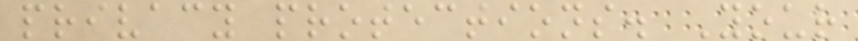privacy protections. Your
